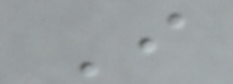I
